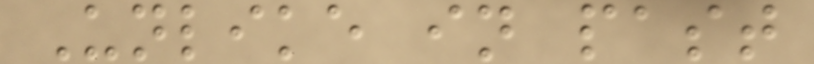Unlike in past
